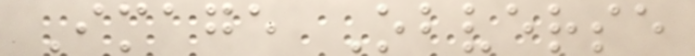Image Obverse
